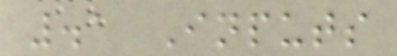.1 Inputs
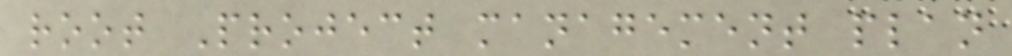root Project management plan
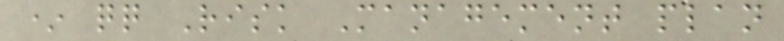* qq Risk Management plan
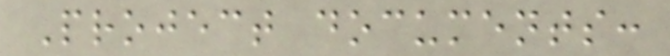Project documents:
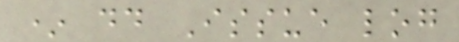* dd Issue log
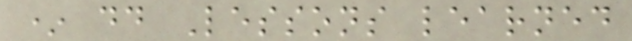* dd Lessons learned
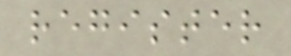register
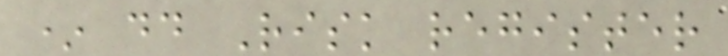* dd Risk register
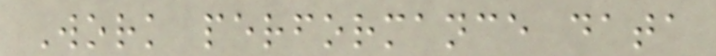Work performance data
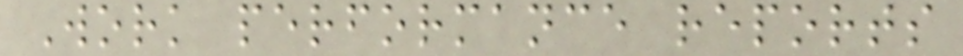Work performance reports
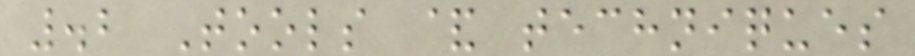.2 Tools & techniques
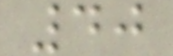40
